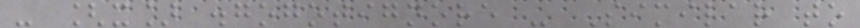- [x] .gogotignore - Similar to
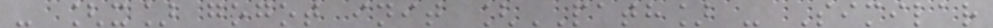- [x] gogot init [PATH] - Similar
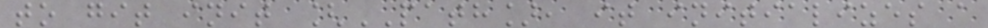to git init [PATH], it initializes a
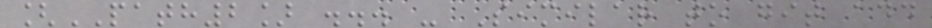[PATH2] ... - Similar to git add
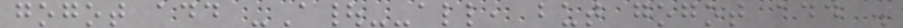gogot add -A|--all, but gogot add .
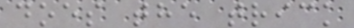does the trick
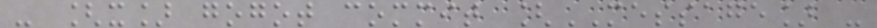- [x] gogot commit [MESSAGE] -
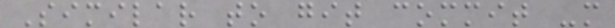Similar to git commit -m
